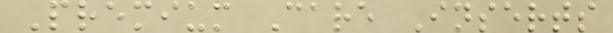Premium Care Inserts
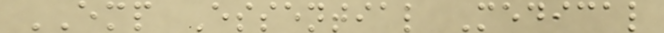EMP Essential Medical
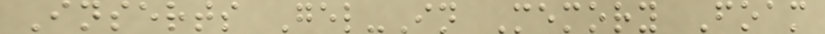Inserts Gel-In Memory Foam
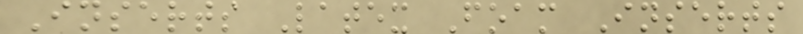Inserts Latex Foam Inserts
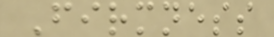Firmness
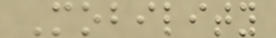Mobility
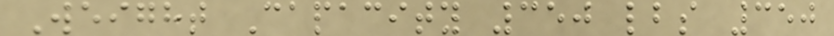Weight Capacity 350 lbs 350
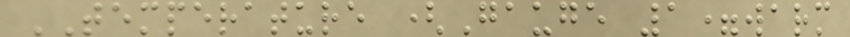TEMPERATURE (Gauge 1=warm
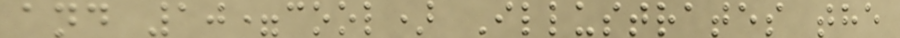and 10=cool) Illustrates the
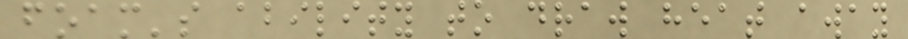foam's ability to draw heat away
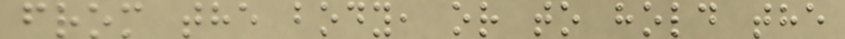from the body, or to hold the
